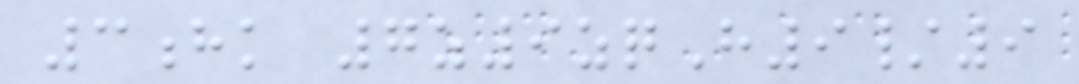3hk 7z9zqH9/9
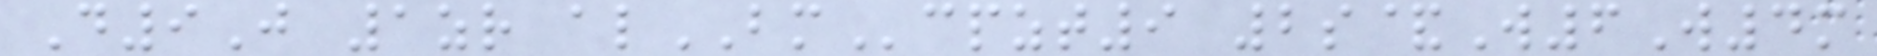D9J 1zr alBMcpzt9 2s&W6W4m
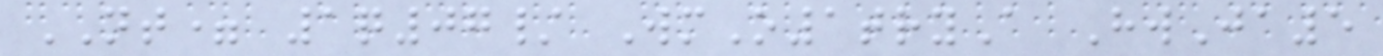NT= 1q07/ WmO1tryA HwJa5
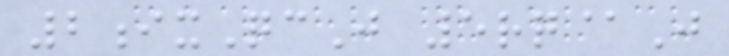2ixQcJ 5rq@J
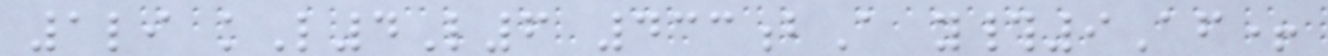1li kL4L6 433bA y#9Af+
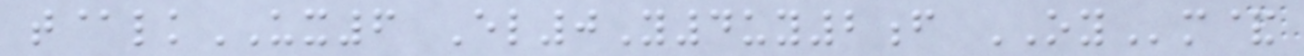t@lkUX6 El0Y4uy2f OYm&
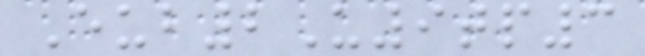Eub2U9tp3
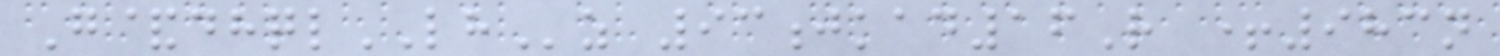G&dhqlLHz 93jkad16R +983n
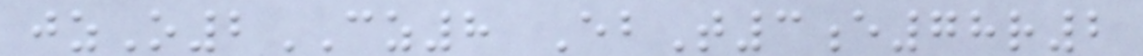jzO2CZ8 EbT3e78r2
